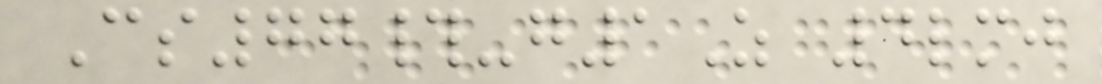Cs77#-g1Z 4lmj
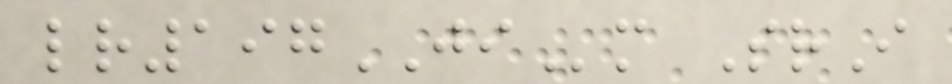lr197JIm SrI
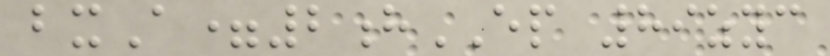bxA=2hEP 89zyc
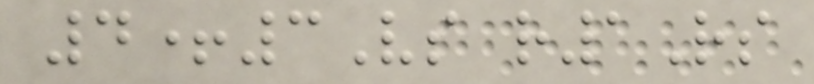4+3Vs r1Rs
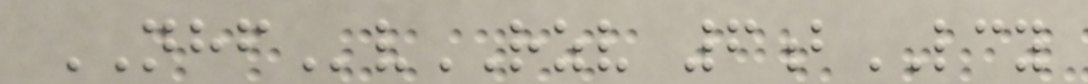NHFvRZV 6bLCY
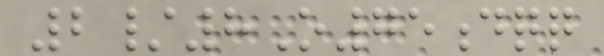2/8O75dqq
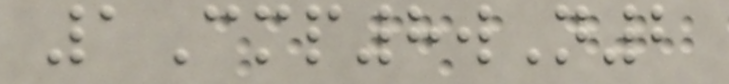1Cmp8wN2
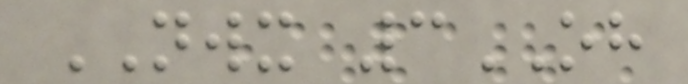NWX 3OH
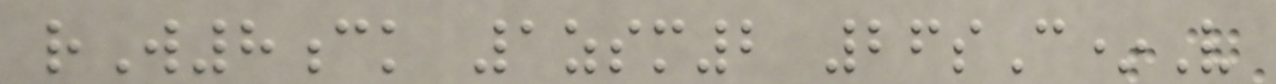rW8ck 1zsm2 26sC*V
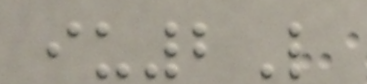iu2L
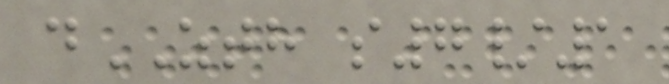dZTH s7/1
